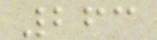263
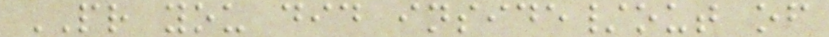PR you did inside/out of
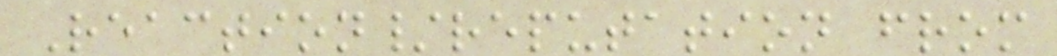Reaction/reputation from
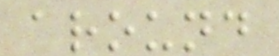around
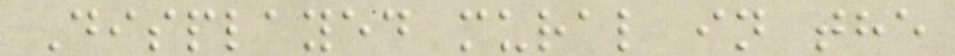Displayed mural in the
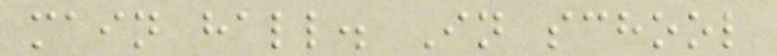main hall. In school
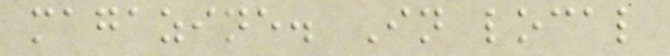magazine. In local
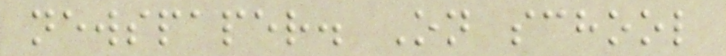newspaper. On school
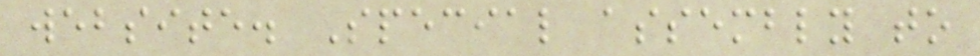website. Special assembly to
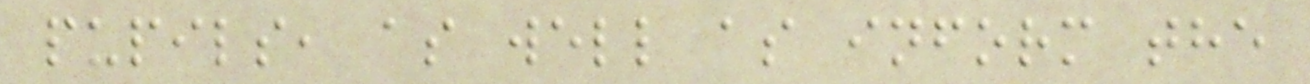pupils, as well as inform the
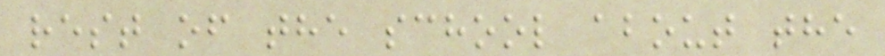rest of the school about the
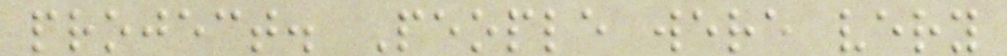project. People were very
